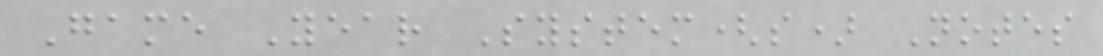Game Year System(s) Notes
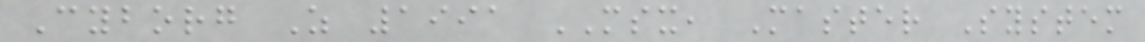Cyborg Z 1991 MSX, Master System
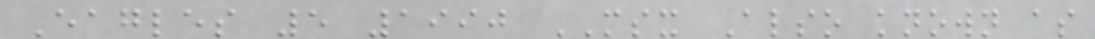Eagles 5 1990 MSX Also known as
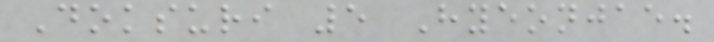Doksuri 5 Hyeonjae.
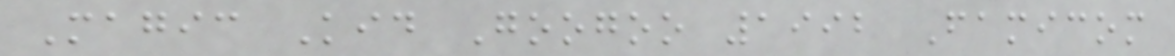Magic Kid Googoo 1992 Famicom
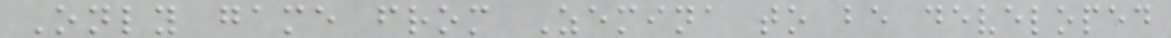Only game from Zemina to be developed
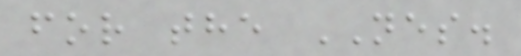for the NES.
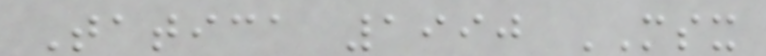Tatica 1990 MSX
